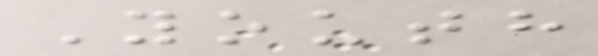Youth
